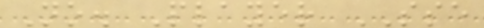No. Player SSE
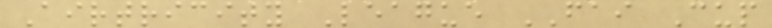Airtricity League FAI Cup
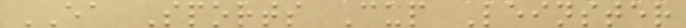EA Sports Cup Leinster
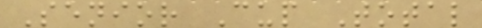Senior Cup Total
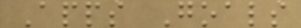Apps Goals
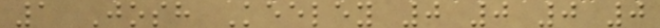1 Josh Keeley 0 0 0 0
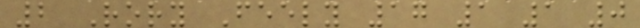2 Rory Feely 17 1 1 0
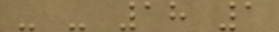- - 18 1
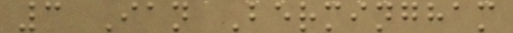3 Ian Bermingham
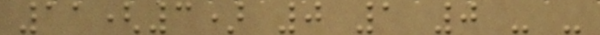11(3) 0 1 0 - -
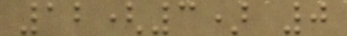12(3) 0
